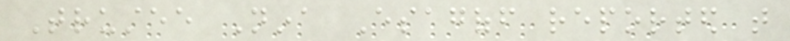Trustee Nina Esagoff reported that
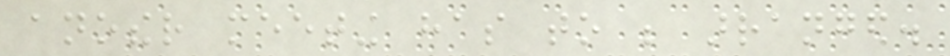another meeting has to be arranged.
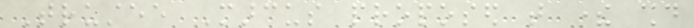Trustee Marcus proposed that there should
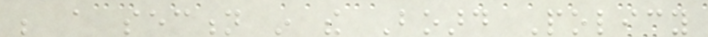be a section in the Board Policy
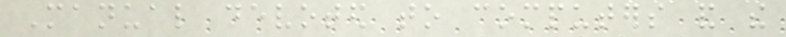Manual devoted to computers and the
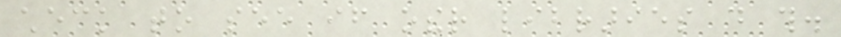check to see if other libraries do this.
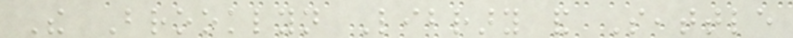The Brooklyn Library and Seattle
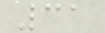31
